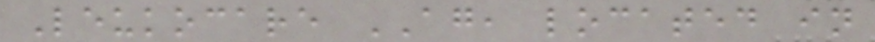Leukocare AG, located in
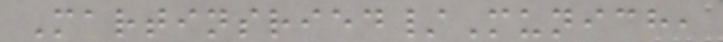Martinsried/Munich,
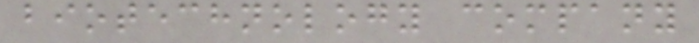biotechnology company
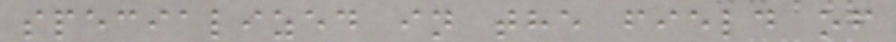specialized in the field of
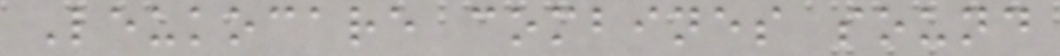Leukocare combines sound
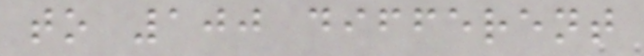to 100 different
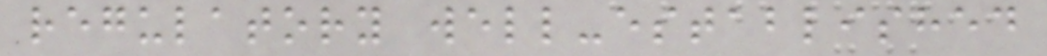regulatory well-established
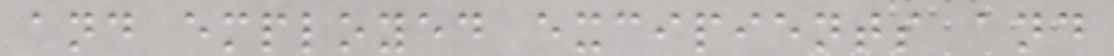and employed excipients and
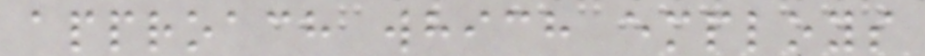approach which employs
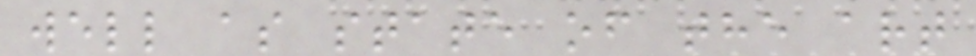well as state of the art
